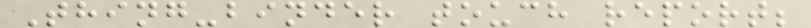Thing-binder touch report;
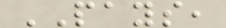PAYS,
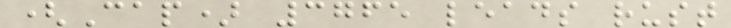(Cap) 3765 leads rust
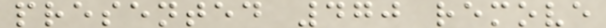presented 470 remove
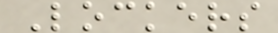Lockers
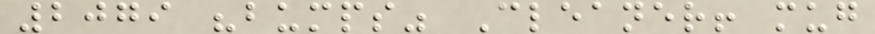2079 "bumps" Cleaner! mug
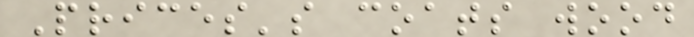Prices's coats wood
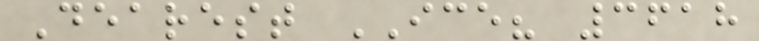Dearest ICE? 3618
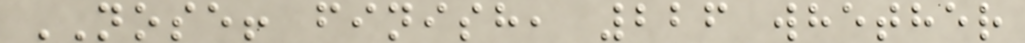NOSE! finish, 226 whether
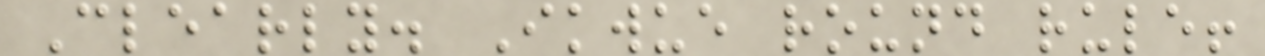Clearly. Ikwue round rule!
